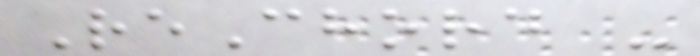ReChord -
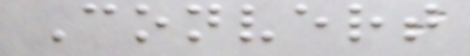Convert
